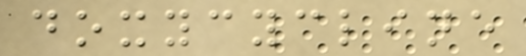doxycycline
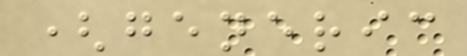(generic
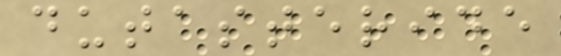dutasteride
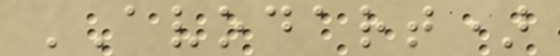AVODART)
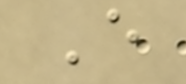E
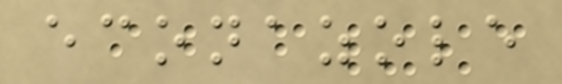econazole
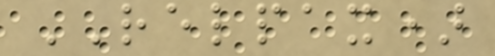RELPAX)
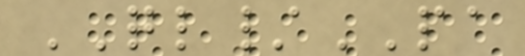QL/PA
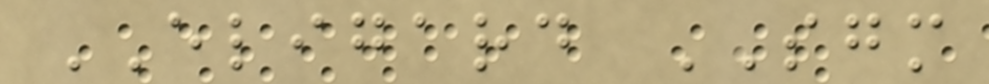ELIGARD SGM
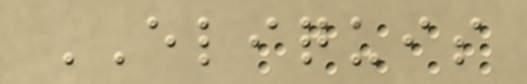ELIQUIS
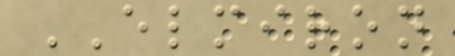ELMIRON
